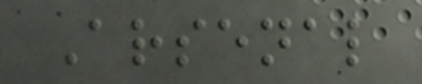Arsenal
